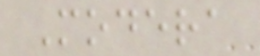Modera
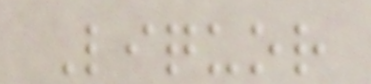Liquor
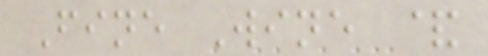Fine Wine &
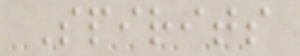Spirits
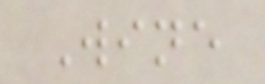Wine
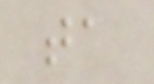ta
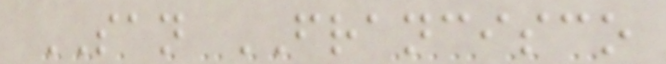SAN FRANCISCO
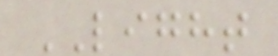LIGHT
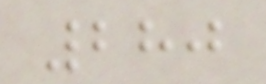280
